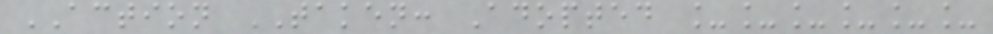ACTION TAKEN: Adopted ______
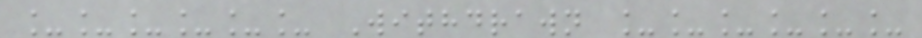______ Withdrawn ______
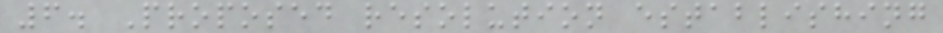6. Proposed resolution establishing
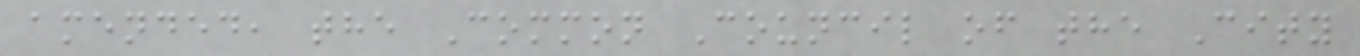amended, the Common Council of the City
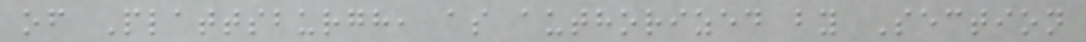of Plattsburgh, as authorized by Section
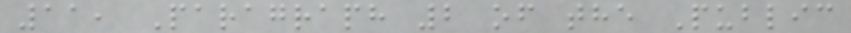11, Paragraph 2 of the Public
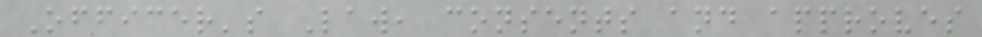Officer's Law, consents and approves
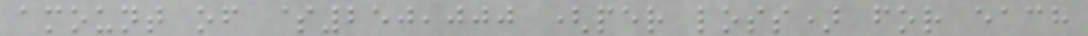amount of $250,000 (per loss) for each
